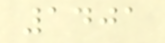1401
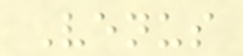Venus
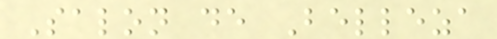Salon de Belleza
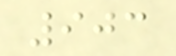903
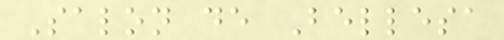Salon de Bellesa
